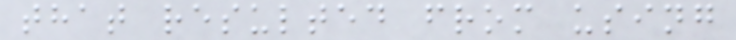that resulted from using
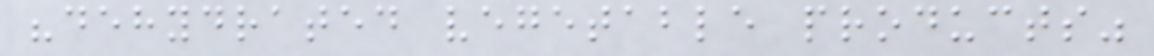"dehydrated vegetable products"
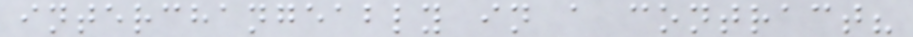interchangeably in a contract?
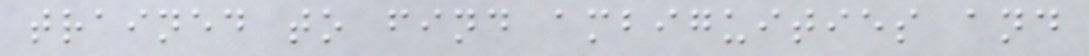trained to find ambiguities and
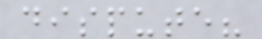dispute?
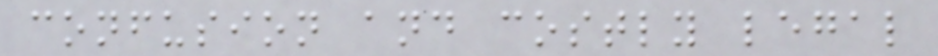confusion and costly legal
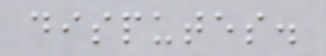disputes.
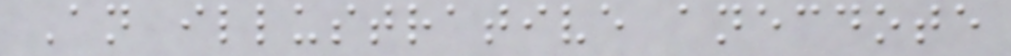An illustrative anecdote
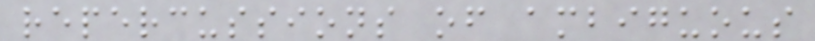repercussions of ambiguous
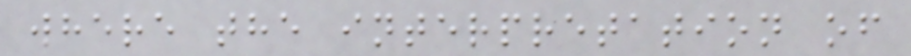where the interpretation of
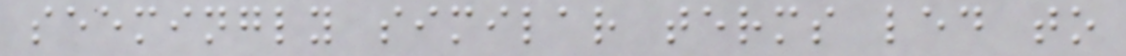seemingly similar terms led to
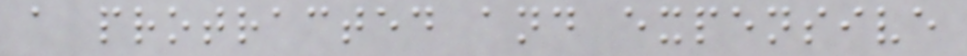a protracted and expensive
